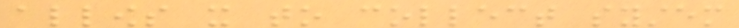allows it to collect system
